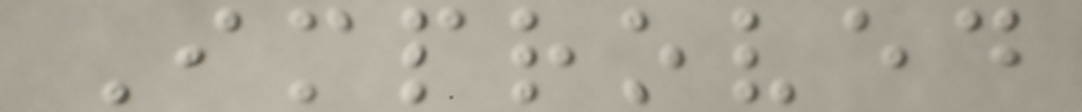Improved
